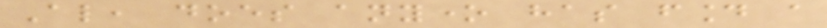Also, does anyone has found a
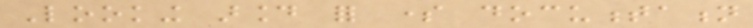Looking around for some documentation
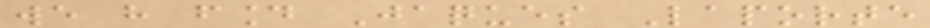we have found Jaques Laporte
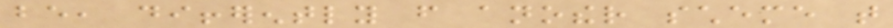be, differently from another scheme that
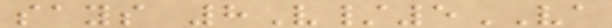says 8V/5VA
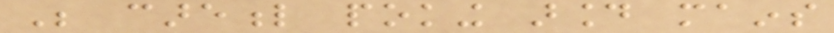Be careful poking around mains
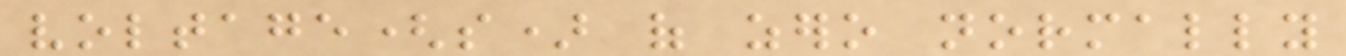voltage(s) of zero normally
